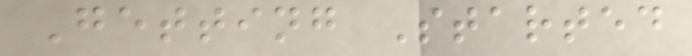Getting Started
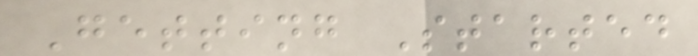Getting Started
